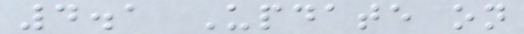4.1 Update on
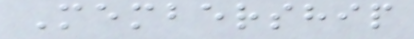Membership
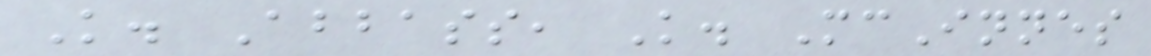K. Abbass, K. McInnes
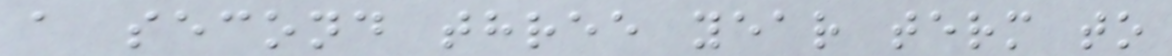a second three year term to
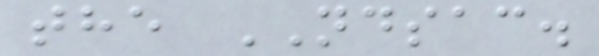the NDSAC.
